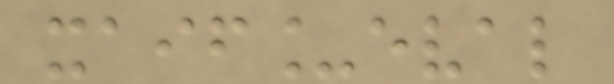xaif_eval
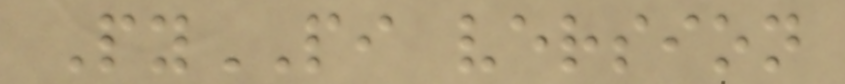PyPI version
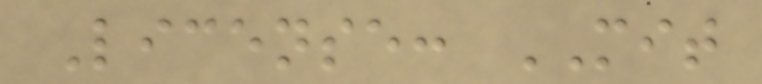License: MIT
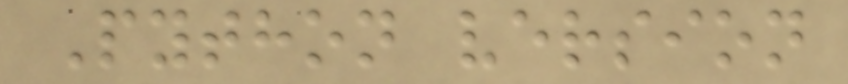Python version
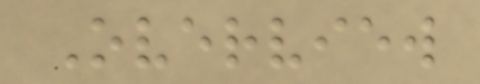Overview
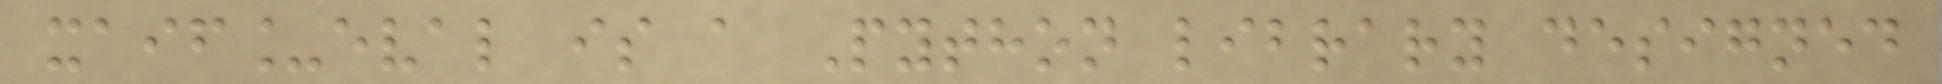xaif_eval is a Python library designed
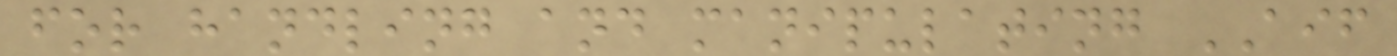for handling and manipulating AIF
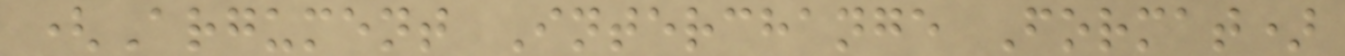(Argument Interchange Format)
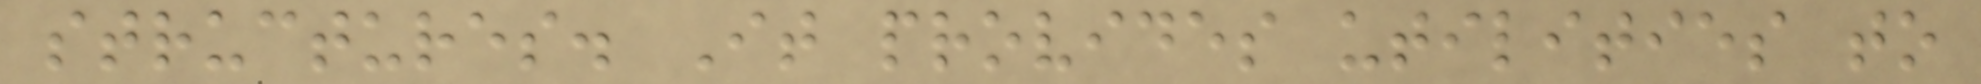structures. It provides utilities to
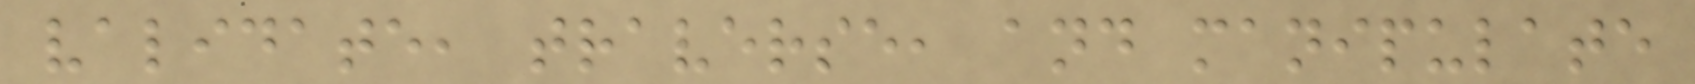validate, traverse, and manipulate
